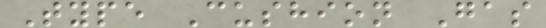Type Cushion Gas
